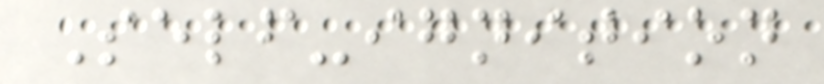Self-ignition
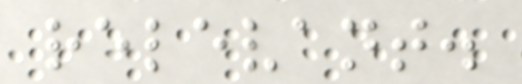relevant.
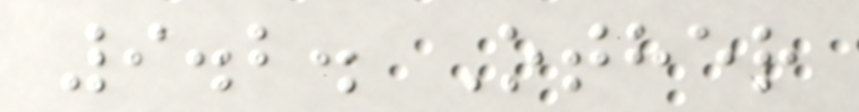9.2. Other
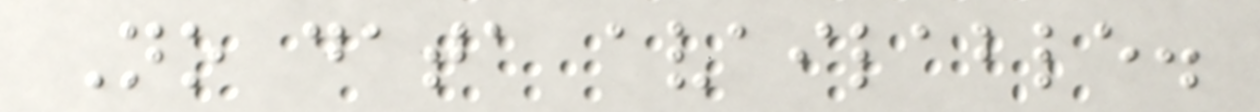No data available.
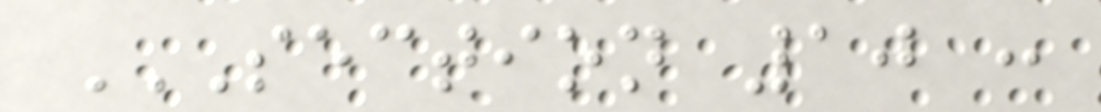SECTION 10 :
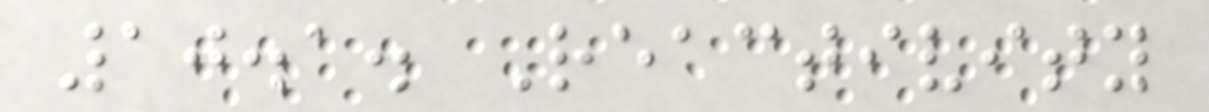10.1. Reactivity
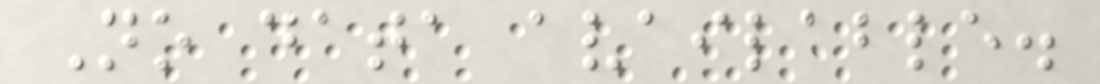No data available.
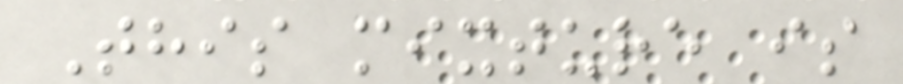This mixture is
